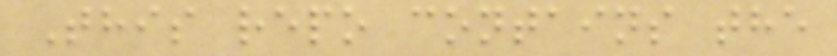This repo contains the
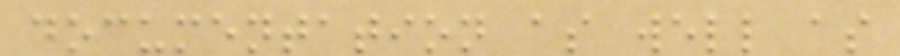documentation as well as
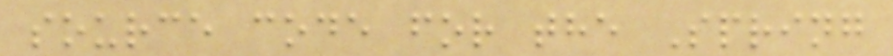source code for the Spring
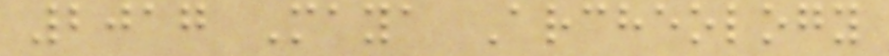2017 Maya Archeology
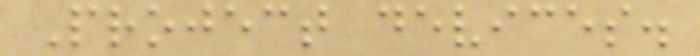Project devices.
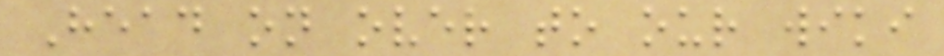Head on over to our wiki
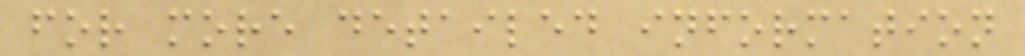for more detailed information
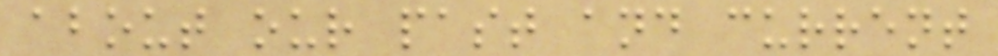about our past and current
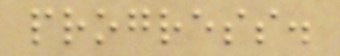progress.
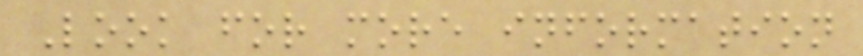Look for more information
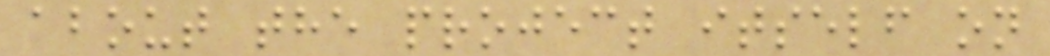about the project itself on
